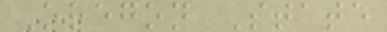Oregon State
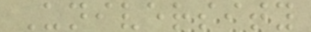University
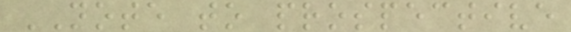NOTE to prospective
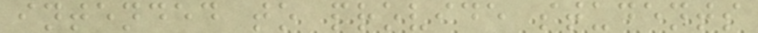intended to provide students
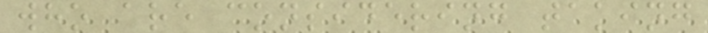who are considering taking
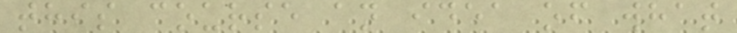this course an idea of what
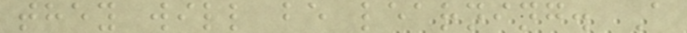they will be learning. A
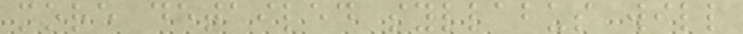more detailed syllabus will
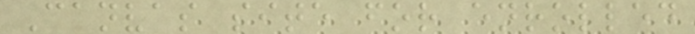Canvas site for enrolled
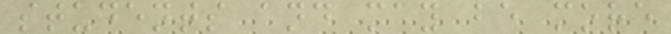students and may be more
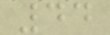44
